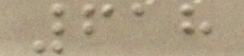618
